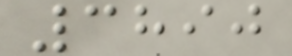3890
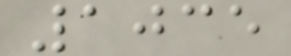1035
